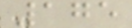175
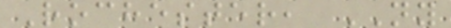Rochester, NY
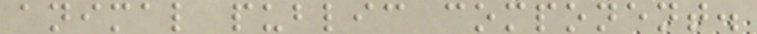animal public component.
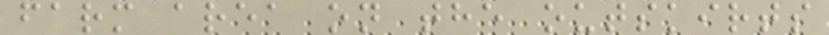farm area on the outskirts
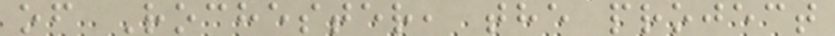of Rochester, the project
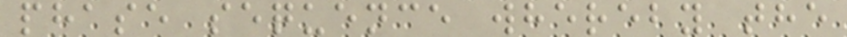phase sequence whereby the
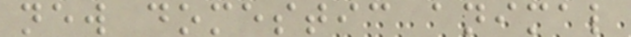new domestic animal
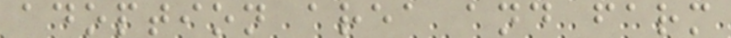adoption area and farm
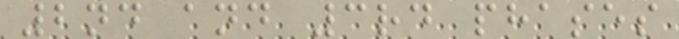2nd and 3rd phases
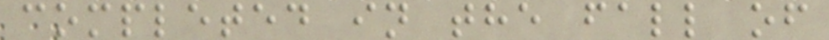completed in the fall of
